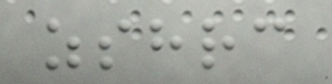zshrc
